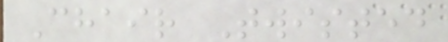Chair Twisted
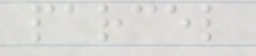parcel
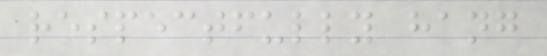respectfully hang
